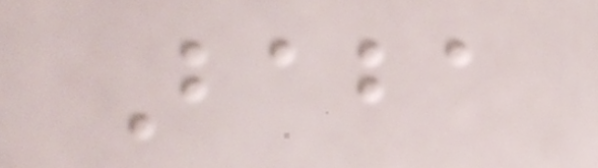Baba
